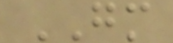GM
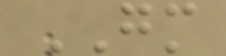GM
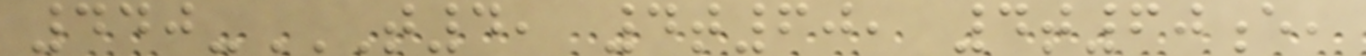440-T4, 4T60, 4T60E,
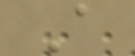A
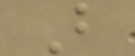B
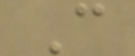C
